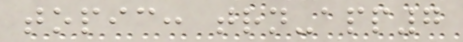topic: trn-app7
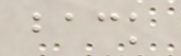back
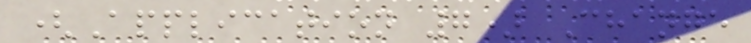(Application 7) Change
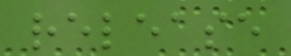release
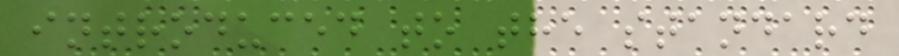introduced to the standard
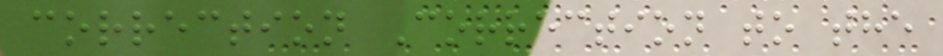correction Correction to the
